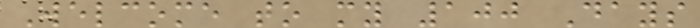Welcome to my 100 Days
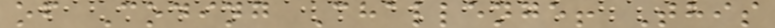of Coding Challenge! This
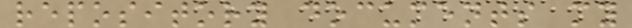repository documents my
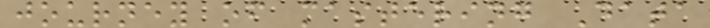journey of mastering Data
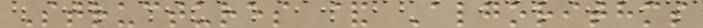Structures & Algorithms
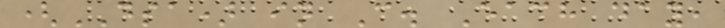(DSA) in C. Each day,
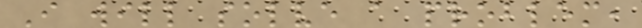I will solve a problem,
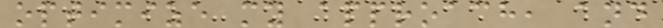optimize my approach, and
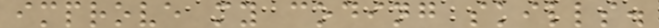improve my coding skills.
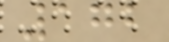172
